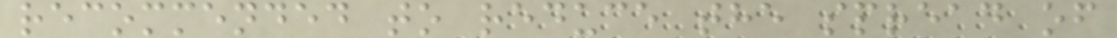recommended to reduce the spread of
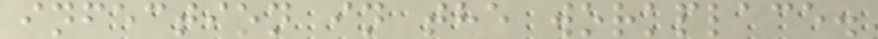infection in the workplace.
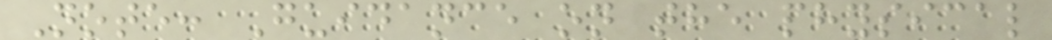Note: Guidance on the physical
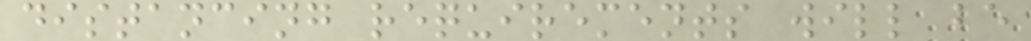distancing requirements will be
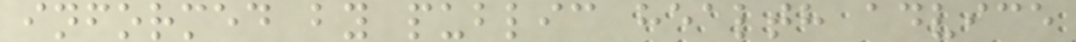informed by public health advice
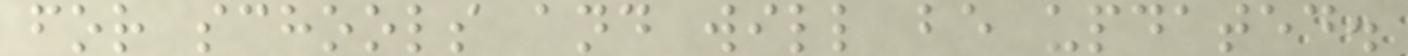for schools and will be updated.
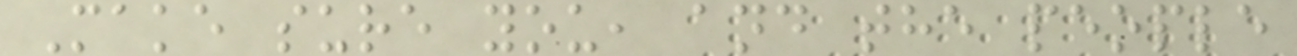Make sure you, and the people
